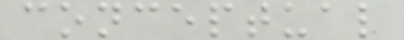conceptual
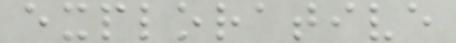explorative
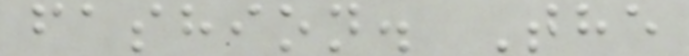fashion. The
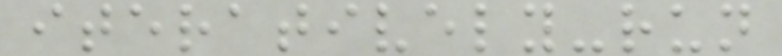iteratively-run
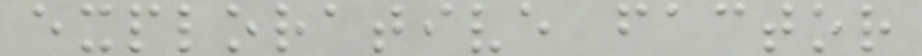explorative factor
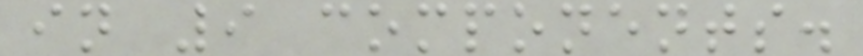in 9 components.
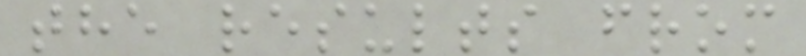the results from
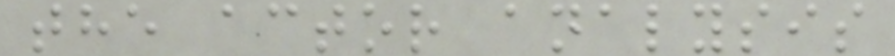the actor analysis
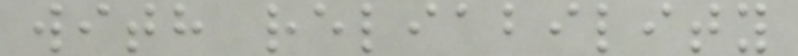with reliability
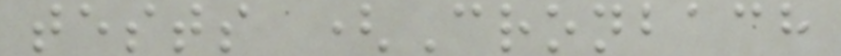tests (Cronbach
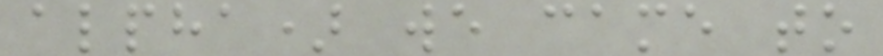alpha) we came to
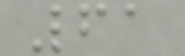61
